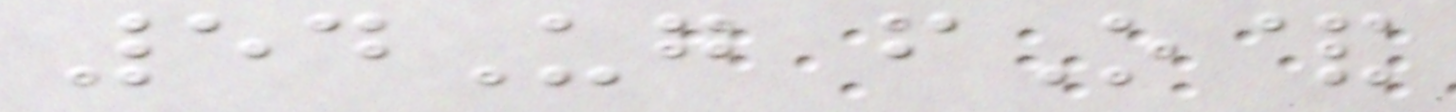54Ug fO&
